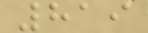819
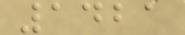1421
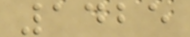1425
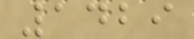1429
